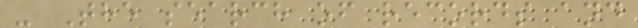- The search of records and
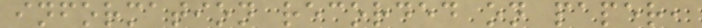information recorded on paper,
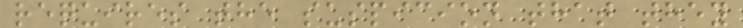requires the suspicion that they
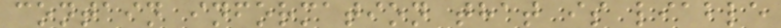contain information that is liable
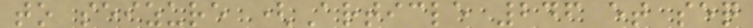to seizure (Article 246 et seq
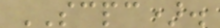SCPC).
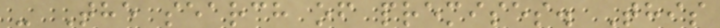- The search of premises. This
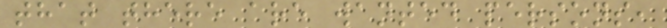that there are wanted persons,
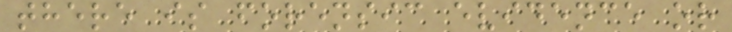there is forensic evidence or
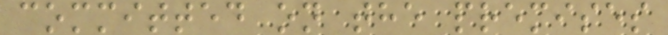committed on the premises
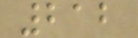212
